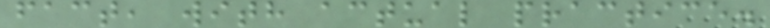fact, with actual practice.
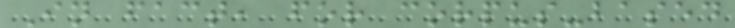In fact, for corpus-based
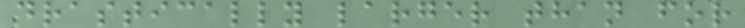drastically larger than for
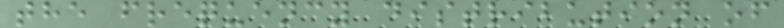the frequency distribution of
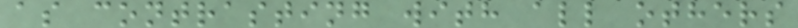as contrasting with all others
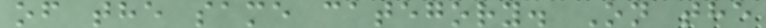of the same category. On the
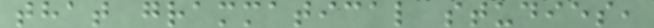that grammatical studies,
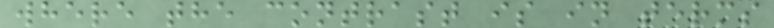where the contrast is in terms
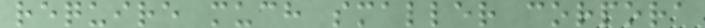require much smaller corpora
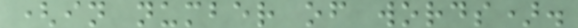(in number of words).
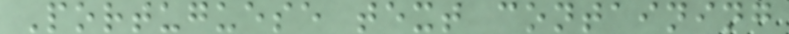Portuguese text containing
